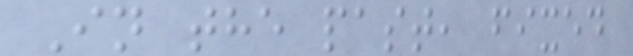In the past, fixed
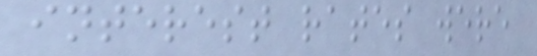interest rates were
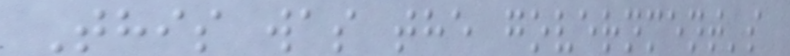This was the government's
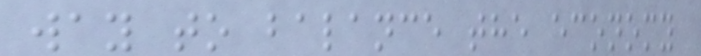way to balance the economy
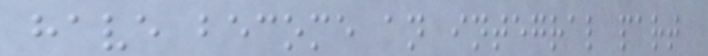have become an integral part
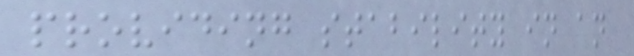providing stability in an
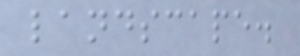landscape.
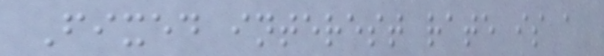Fixed interest rate is a
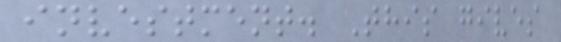investment. This gives
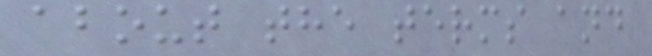about the terms and
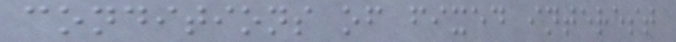conditions of fixed interest
